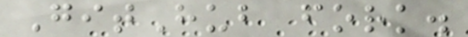GitHub fork.
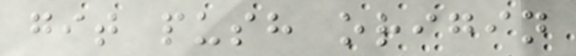git push origin
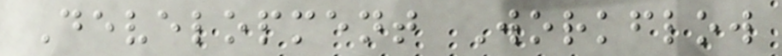Development Workflow
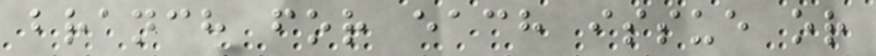branch for each issue or
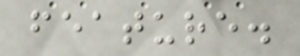feature.
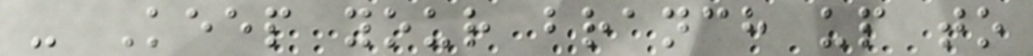- Keep your branch up to
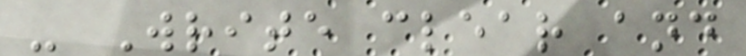- Write clear and
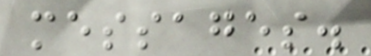messages.
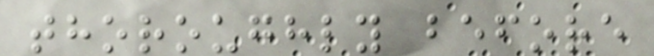thoroughly before
